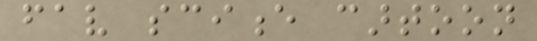fav science cartoon
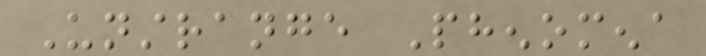Unstrange Phenomena
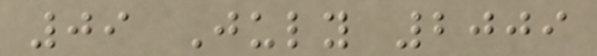09 July 2009
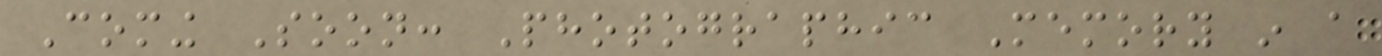Coming Soon: Photographic Memory in a
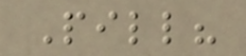Pill?
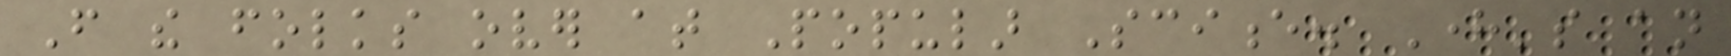From the folks over at Popular Science. Here's an
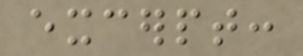excerpt:
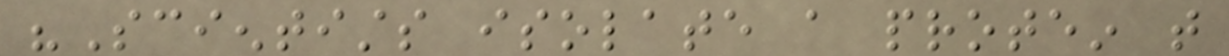"Scientists isolate a protein that
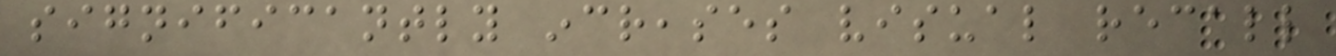significantly increases visual recall
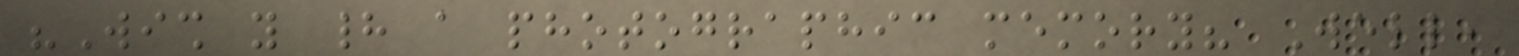"Wish you had a photographic memory? Well,
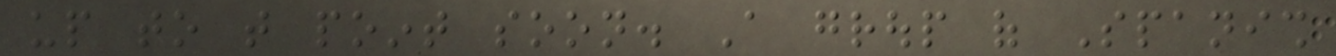up to that point soon. A group of Spanish
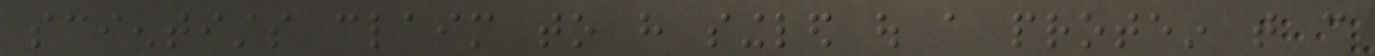scientists claim to have singled out a protein that can
